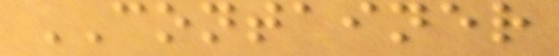CONTAINER
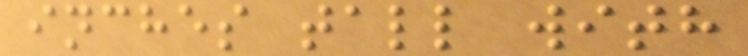inches tall with
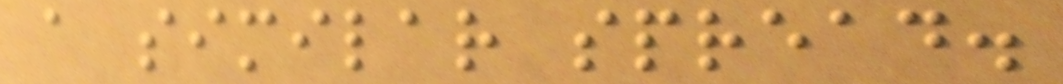a similar spread.
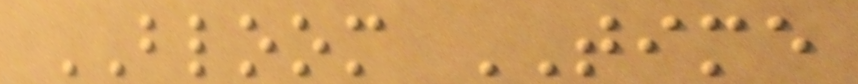BLOOM TIME
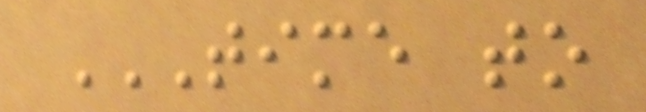TIME TO
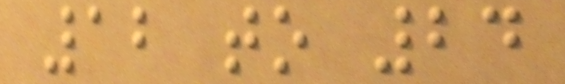12 to 24
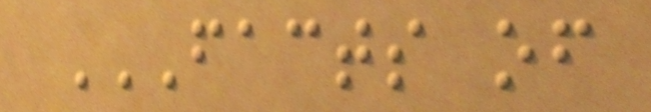FACTS OF
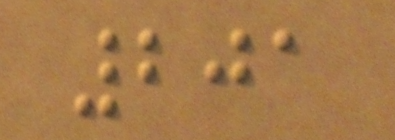201
